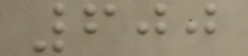600
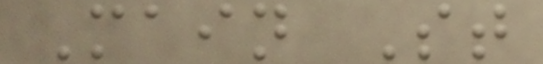Main St
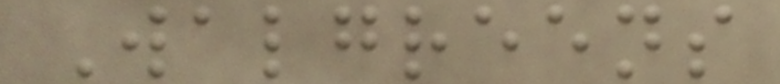Walgreens
